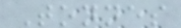Tonnes
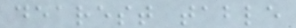dearest table
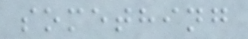something
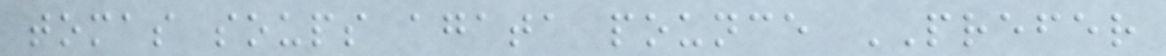tomas soups agata pounce PREFER
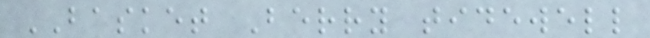BASKET Berry tidewell
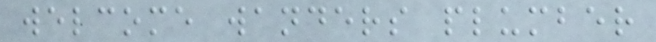welcome wanders plumber
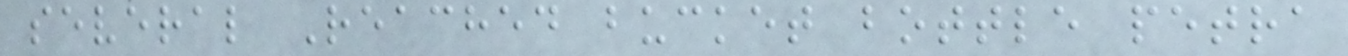several Reached bucket bottle petra
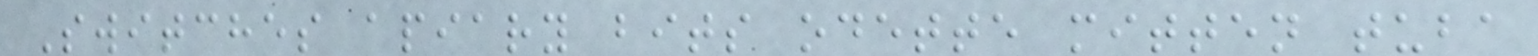Switches apiary bits odette mitten tuba
